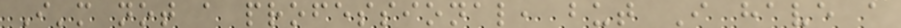I'm not a professional, but I have a
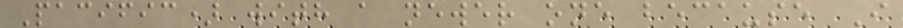Pacific) with a newer one because I
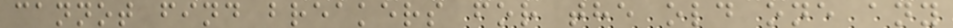cannot find breakers for the old one any
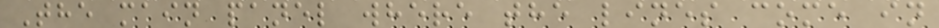The main panel where the lines come in
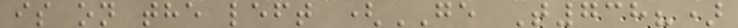is on the left (GE T738?)
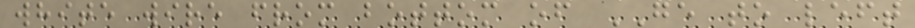white wire from bottom of GE to left
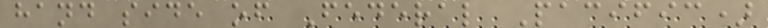hand side of Federal Pacific)
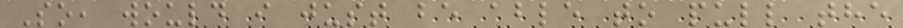So, would i just be able to pull the
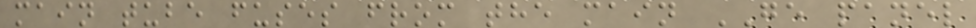main tube fuses from the main GE panel
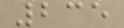235
